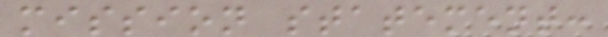mission statement:
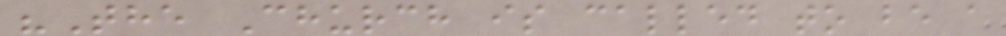"The Church is called to be a
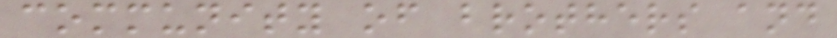community of brothers and
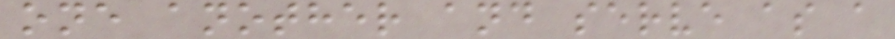one another and serve as a
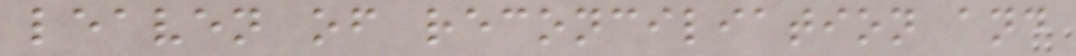leaven of reconciliation and
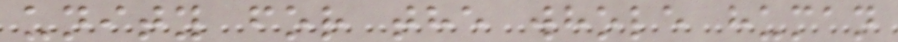unity for the whole human
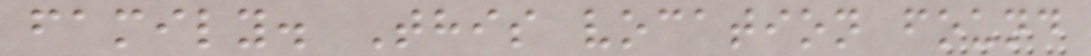family. This vocation found
